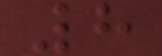8
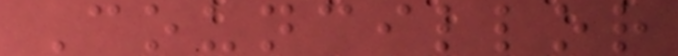Councillor
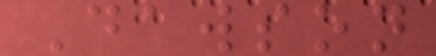Dawson
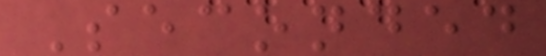Seconded
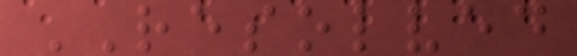RESOLVED
